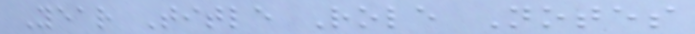Year Title Role Notes
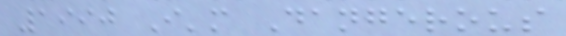1990 I'm Dangerous
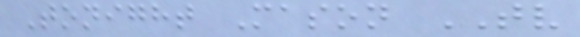Tonight Mason TV
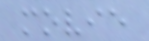movie
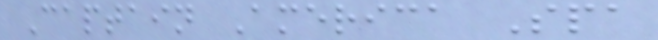Captain America Spa
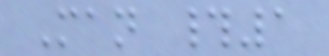Man #1
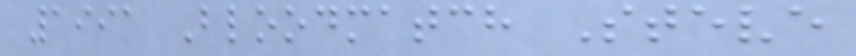1991 Bloodmatch Steve
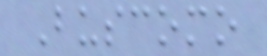Buscomo
